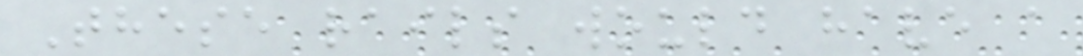These rails would have a
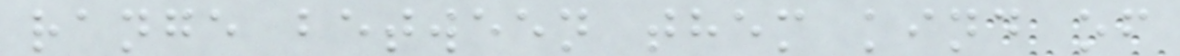range between them kind of
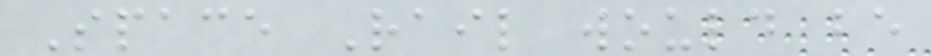Space Rail would be
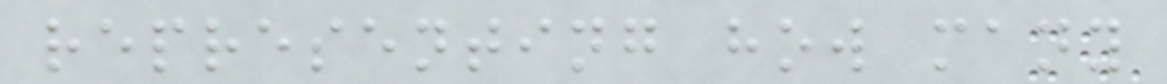representing how many
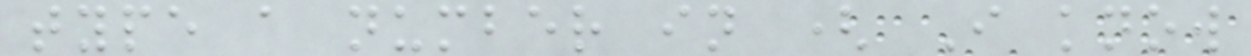type a number in ( I know
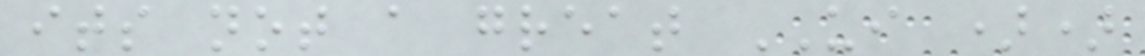its not a great UI ))
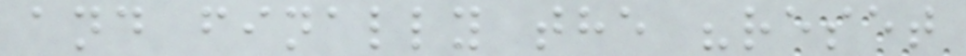and finally the "reset
